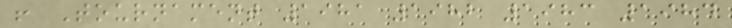! Tournament 1981 1982 1983 1984
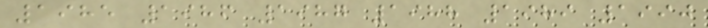1985 1986 1987 1988 1989 1990
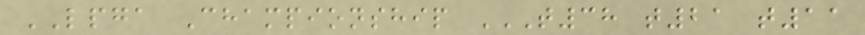LPGA Championship T38 T21 T11
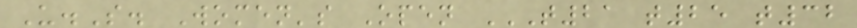U.S. Women's Open T21 T25 T32
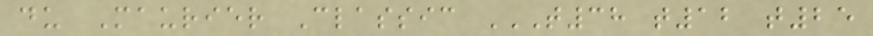du Maurier Classic T38 T12 T25
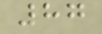87
